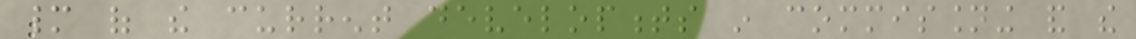many of the current developments in commissioning and the
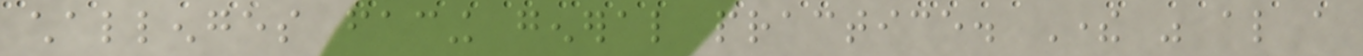challenges facing general practice. There was also a
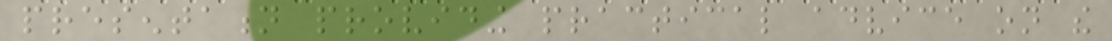presentation providing practical advice on the
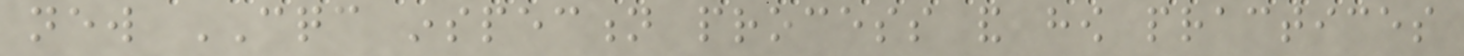new CQC inspection process and how practices
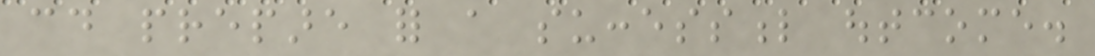could prepare for a successful outcome.
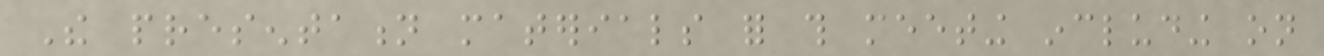The presentation materials for this meeting including on
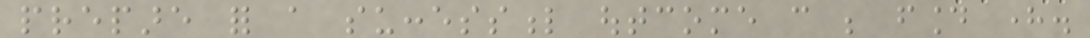prepare for a successful outcome can be found here.
